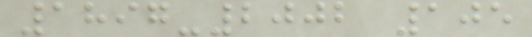1897-2002 105
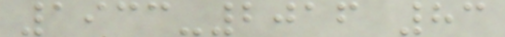1933-2016 83
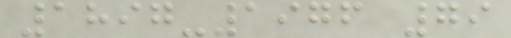1897-1976 79
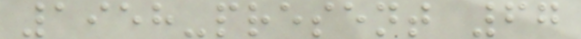1958-present 67
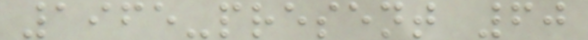1965-present 60
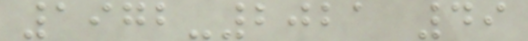1972-2021 49
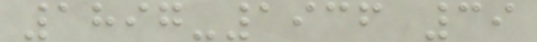1897-1936 39
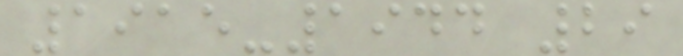1915-1944 29
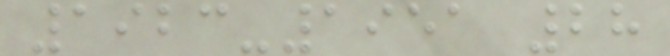1923-1951 28
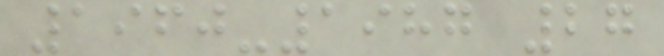1960-1987 27
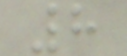8
